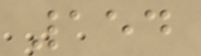154
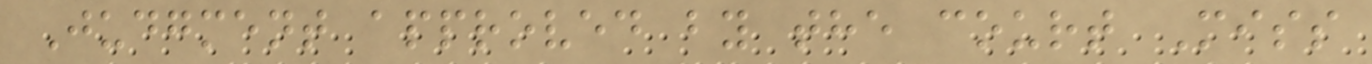Judgment approved by the court Miss
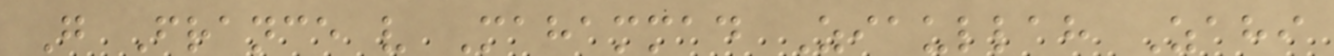G France v Mahammad Ziaullah Zahi
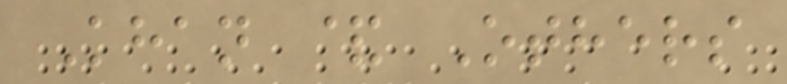Khan & Others
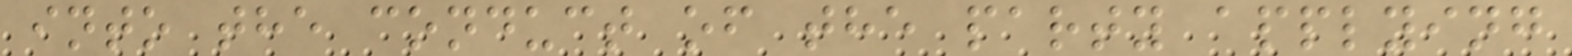into the conduct of the party applying
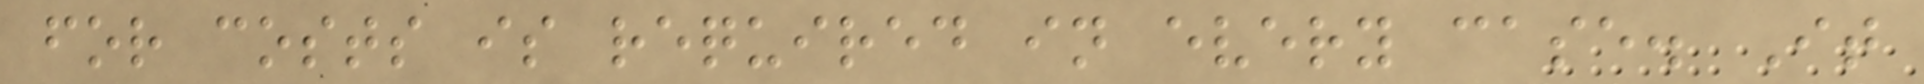for costs is required in every case. It
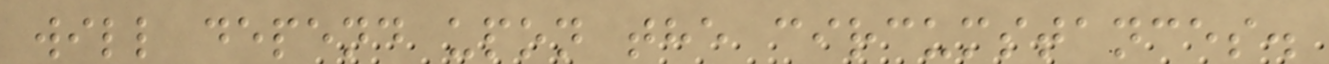will depend upon the circumstances.
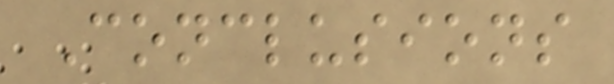Conclusions
